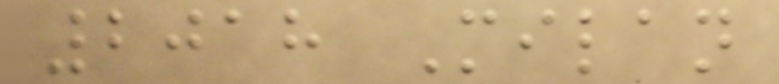2018 Milan
